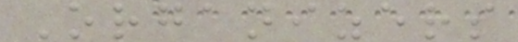Organizers
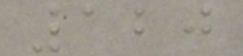120
